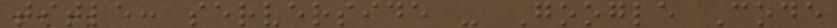title: serverside - Google Code
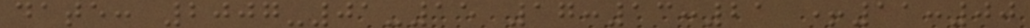date: 2007-01-15 17:13:21 +11:00
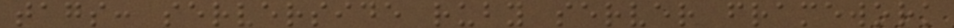tags: serverside ruby server framework
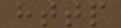http
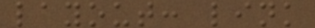layout: link
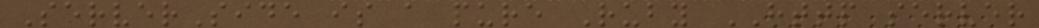ServerSide is a pure Ruby HTTP server
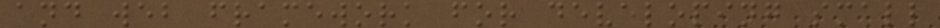and web framework for developing small
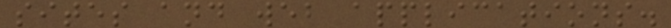sites and web applications.
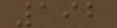192
